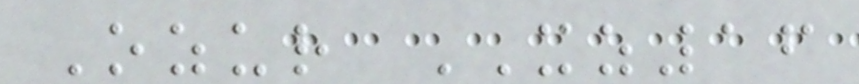Ozur XZ16
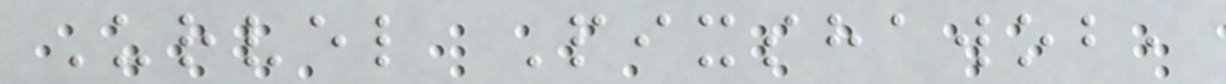Urvel Pixshawob,
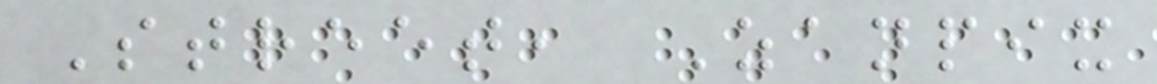Street, Zanpix
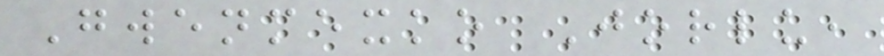Gwenmexko Jorlu,
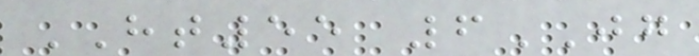HT55 6JG
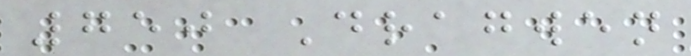750 Dragwen
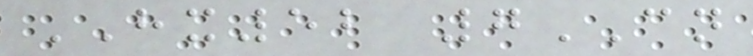HX52 7CN
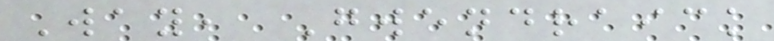Way, Gwendraick
